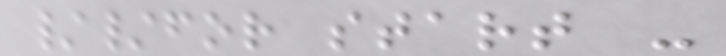//for start -
